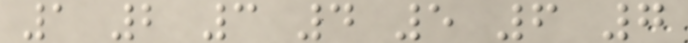1 2 3 4 5 6 7
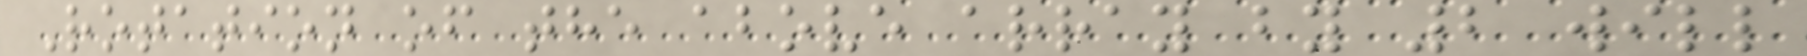Rotation of the above array by 2 will
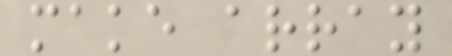make array
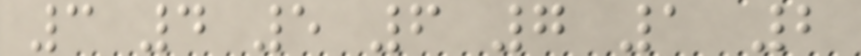3 4 5 6 7 1 2
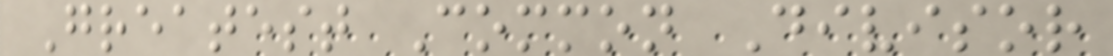Greatest Common Divisor
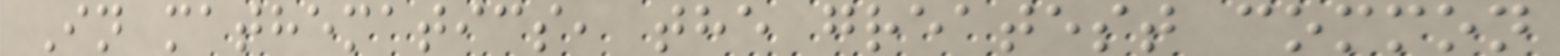In mathematics, the greatest common
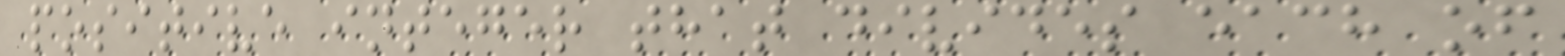positive integer that divides each of
